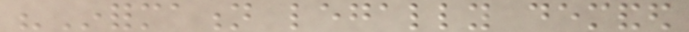"Information legally demanded
